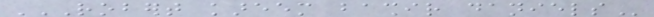ROBERT KAREEM BASHIR DANIELS
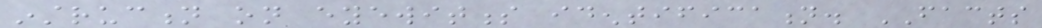instruction on eyewitness identification. FACTS
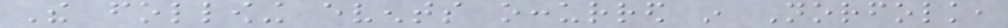The following events occurred in Norfolk,
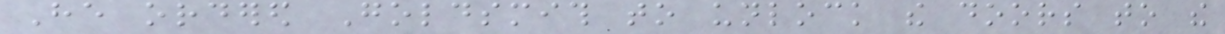He ordered Goldsmith to unlock the doors to the
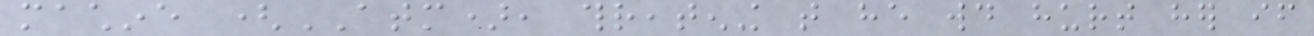machine (ATM), threatening that he would hurt her if
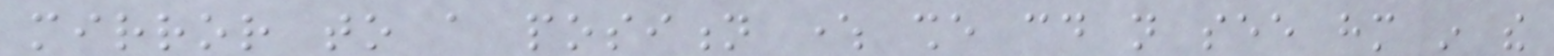mirror to a position where she could not see him in the
